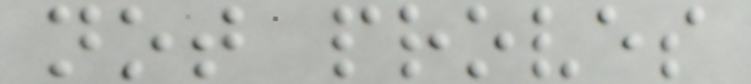not proves
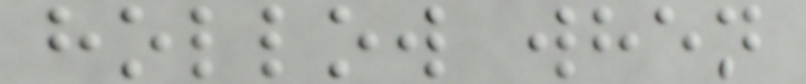hollow when
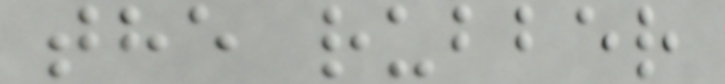the rubber
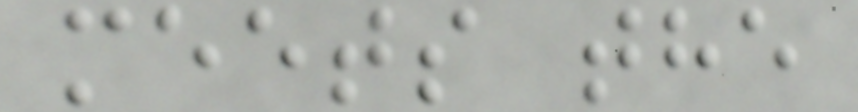meets the
